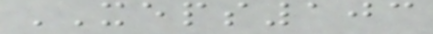XEPS103
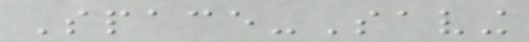Space-Saving
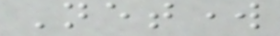Network
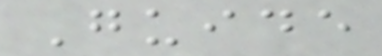Guide
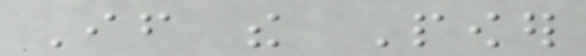If the Power
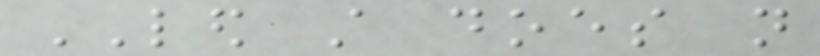LED still does not
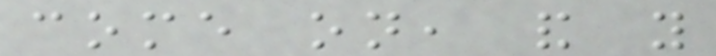come on, and you
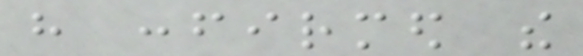have confirmed the
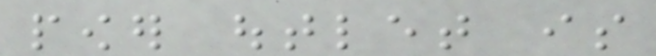power outlet is
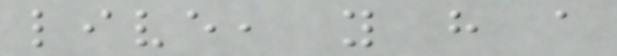live, you have a
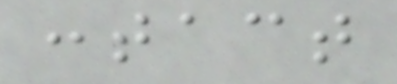contact
